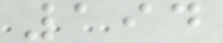194
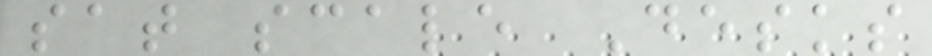sat scale Desks
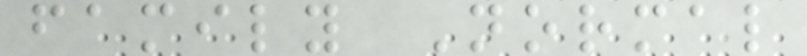family Normal
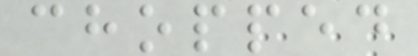chopped
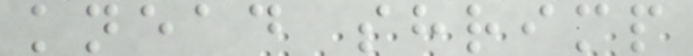knead shrimp
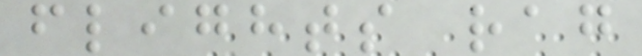flights rag
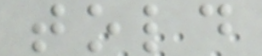told
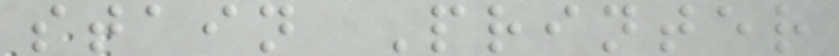stain Printer
